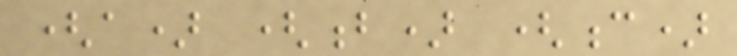(a) (b) (c)
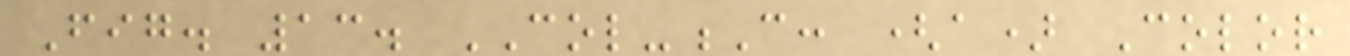Fig. 13. COL-C: (a) Color
